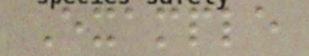Example
